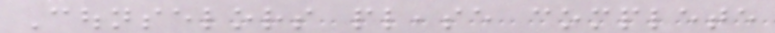Counselors please complete
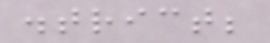district;
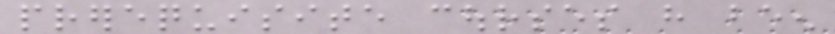prerequisite courses have been
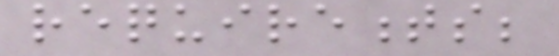requirements;
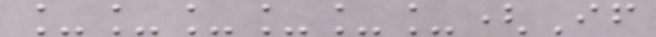______(If
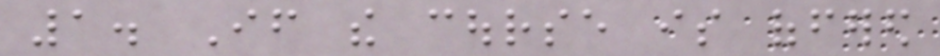1. If the course is offered
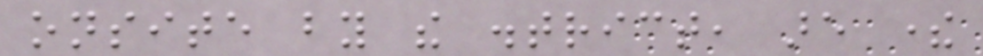onsite by the district, are there
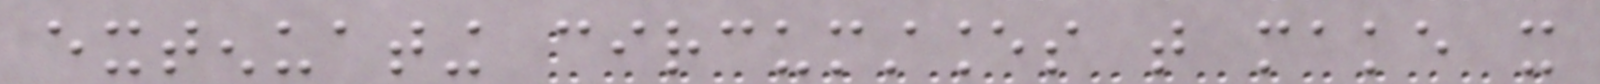extenuating circumstances that make it
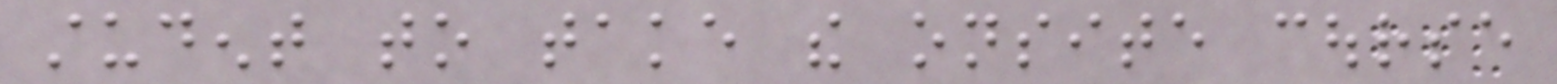student to take the onsite course
